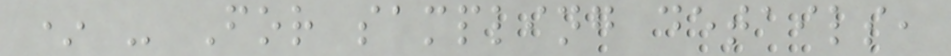* - For sampling details,
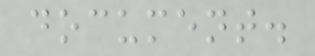document.
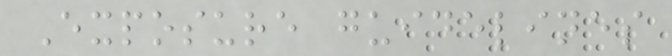Exposure guidelines
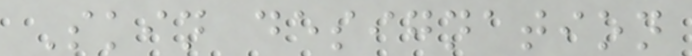Skin designation
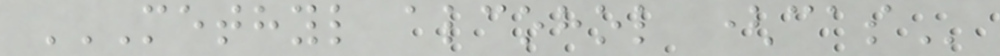METHYL ALCOHOL (CAS
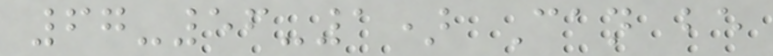67-56-1) Can be
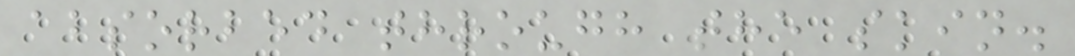absorbed through the skin.
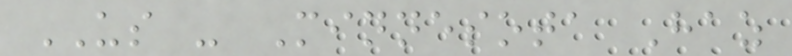US - Minnesota Haz
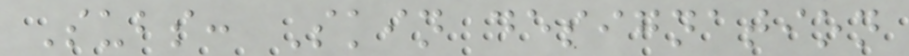Subs: Skin designation
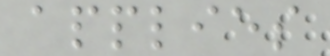applies
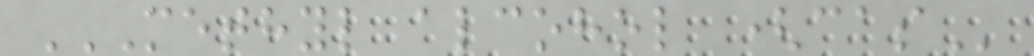METHYL ALCOHOL (CAS
